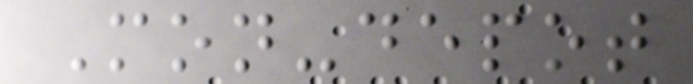Mon-depot
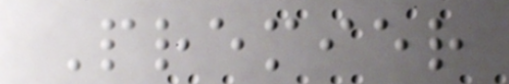Premier
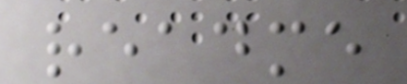readme
